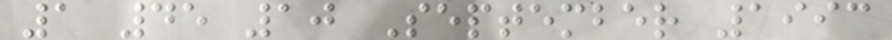1 45 10 September 1993
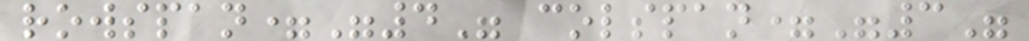rowspan="4" colspan="3"
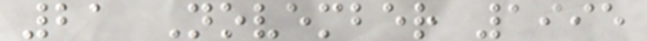21 November 1995
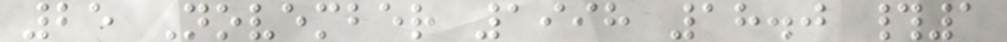25 November 1998 18.0 #1
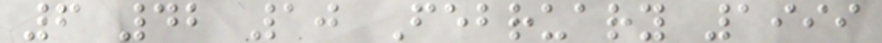6 42 10 February 1999
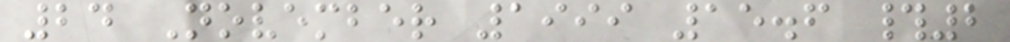24 November 1999 15.6 #2
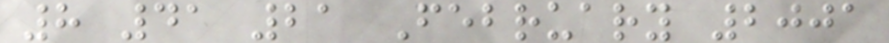8 41 21 February 2001
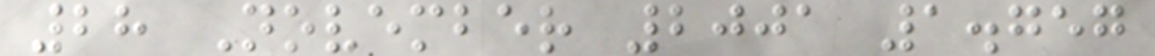28 November 2001 1.757
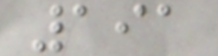191
